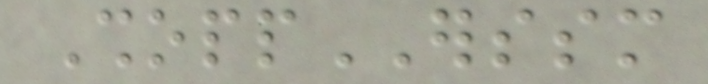ShoppERSSM
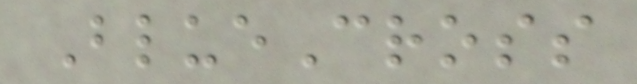BlueCross
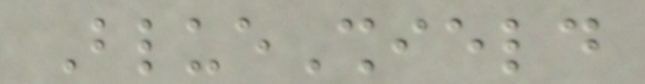BlueShield
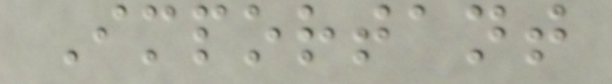Important
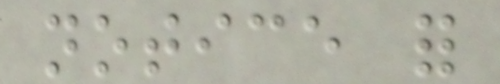notice for
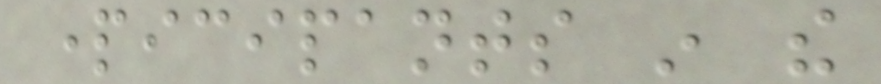participants in the
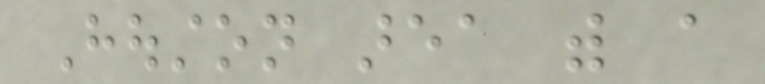Houston area with a
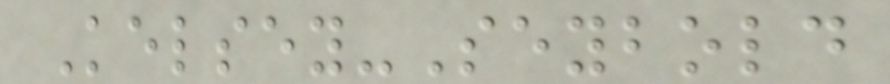Kelsey-Seybold
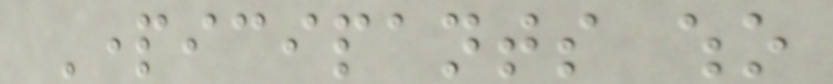Participants who
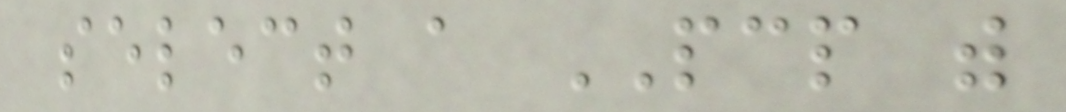select a PCP with
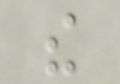the
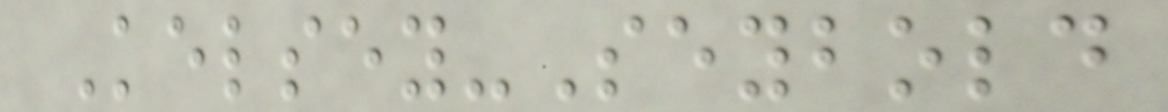Kelsey-Seybold
